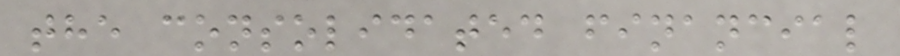the consolidated financial
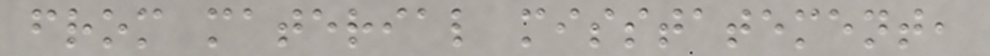from material misstatement,
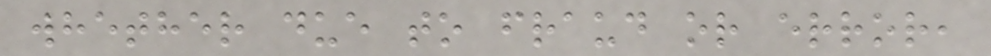whether due to fraud or error,
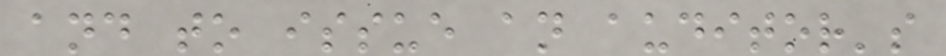and to issue an auditor's
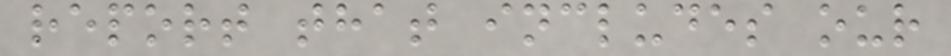report that includes our
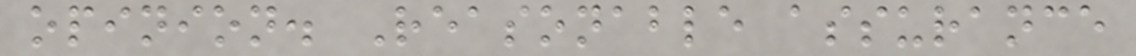opinion. Reasonable assurance
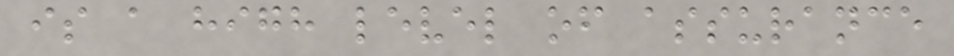is a high level of assurance
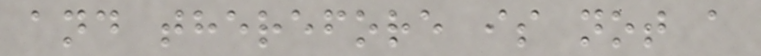and therefore is not a
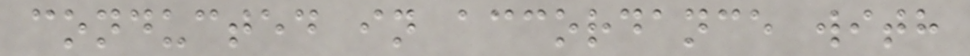conducted in accordance with
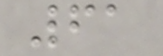61
